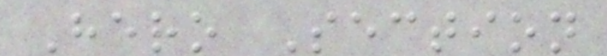Hero Section
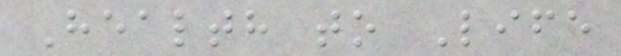Health to Life
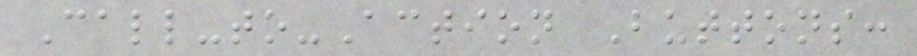Call-to-Action Buttons:
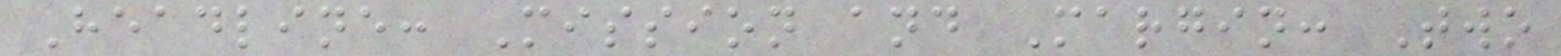Headline: Mission and Margin: Two
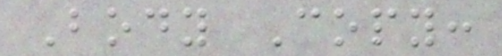Body Copy:
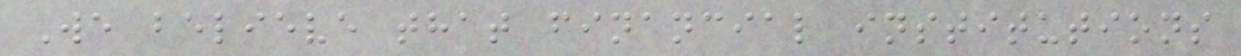We believe that financial institutions
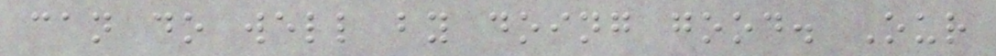can do well by doing good. Our
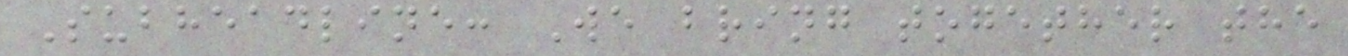Subheadline: We bring together the
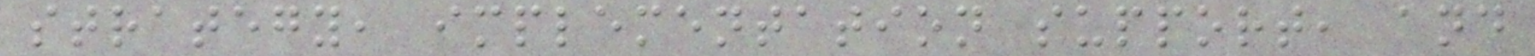strategy, implementation support, and
